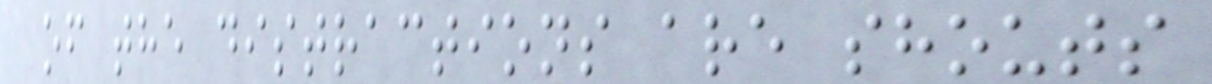of the distractions are shouts
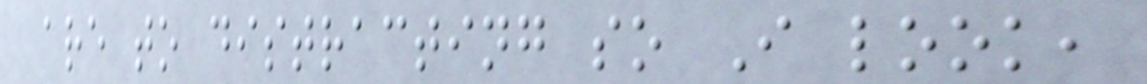are to distracting so I look,
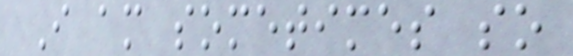I am sometimes so
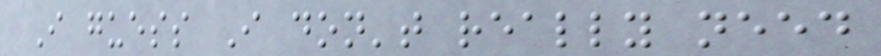I guess I don't really need
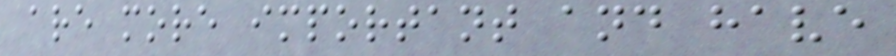are more important and have
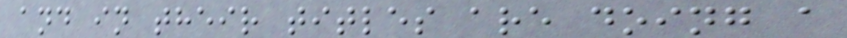and in their titles are doing a
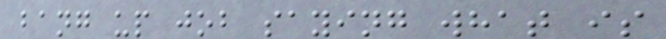bang up job saying what is
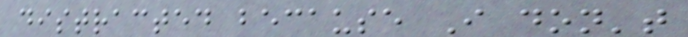distracted because I don't
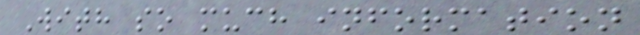With so much information
